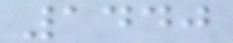1440
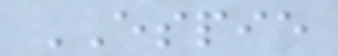ESPIE
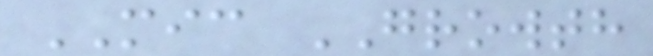MIC GROWTH
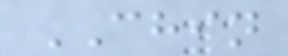CHIN
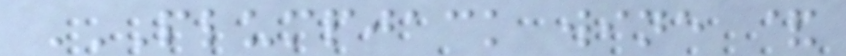PLUMPJACK WINE &
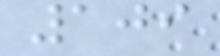109
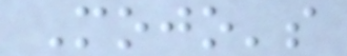Mojo's
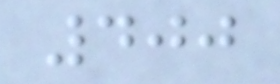400
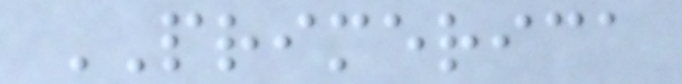PRIMERICA
